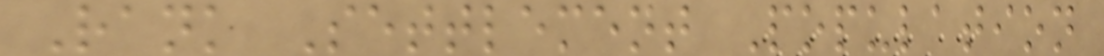Rank Settlement Population
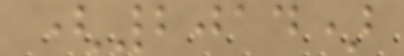(2014)
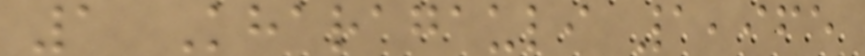1 Kharagauli 1,965
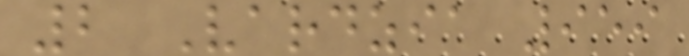2 Vardzia 959
